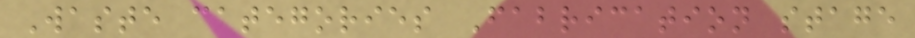Waste categories Fabrication stage
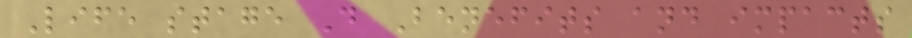Life stage D Benefits and impacts
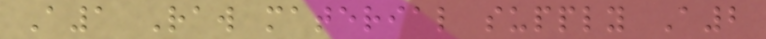A1 Raw material supply A2
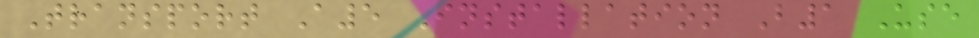Transport A5 Installation B1 Use
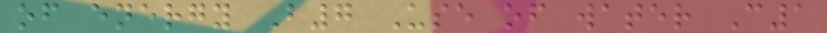of energy B7 Use of water C1
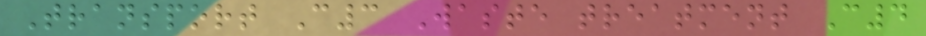Transport C3 Waste treatment C4
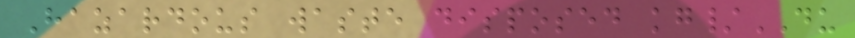Hazardous waste disposed kg/DU
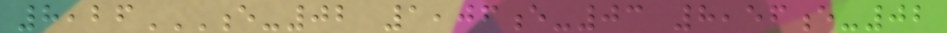8,26E-02 1,06E-03 8,56E-02
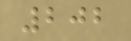202
